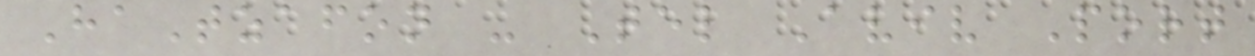HaTzafon - Tel Aviv Port
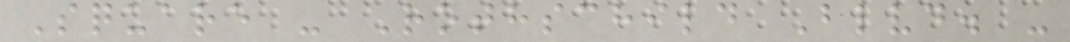Square - Rothschild Blvd. -
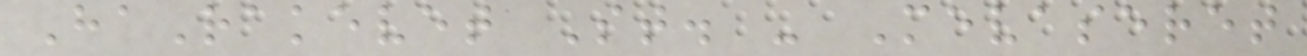HaRakevet St. - Mevaseret
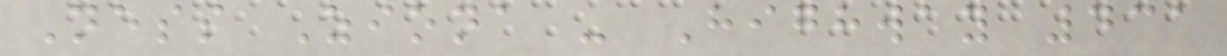Ness Ziona - Highway 431
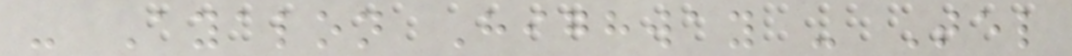- Ayalon Highway - Tel
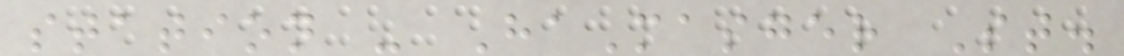station - HaMasger St.
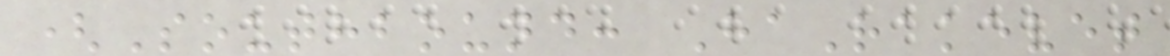(Southbound: HaRakevet
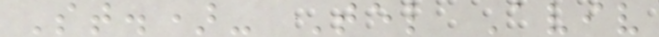St.)- Tel Aviv
